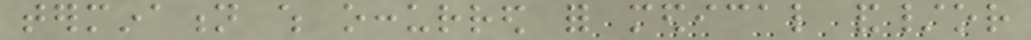termination which occurred for medical and/or
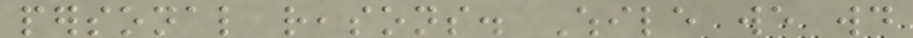personal reasons. While we would
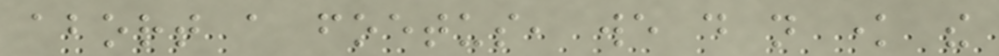abort a foetus, we do not know the
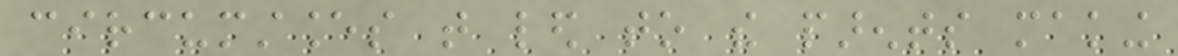circumstances that led to the parents making
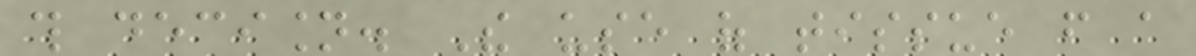this decision. The use of tissue from a
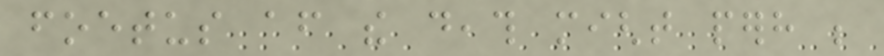foetus after the death might perhaps be
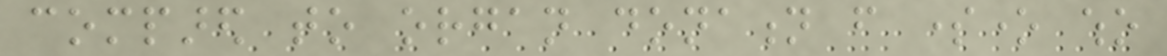compared to organ donation from someone who
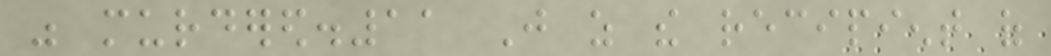was murdered.11 Just as the recipient of
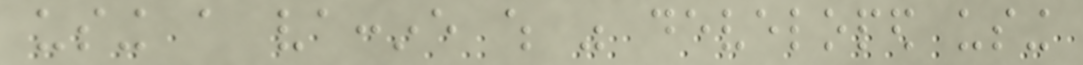using a vaccine which was developed using
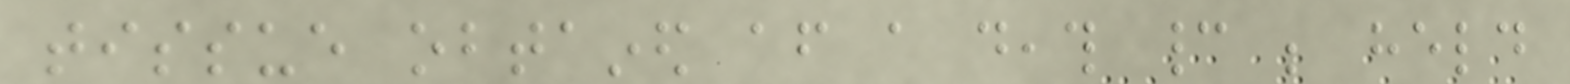tissue obtained after a death cannot be held
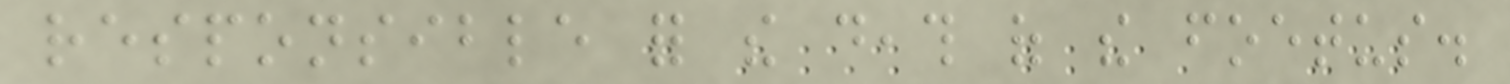responsible for the death of the foetus.
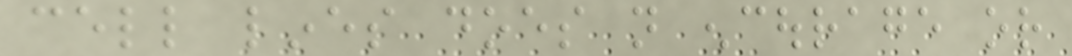cell lines does not encourage or
